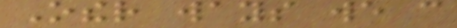Other ways we can
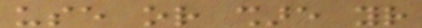use or share your
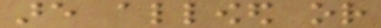are allowed or
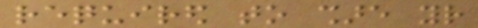required to share your
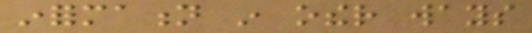information in other ways
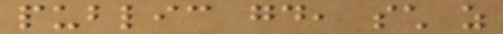public good, such as
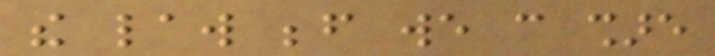the law before we can share
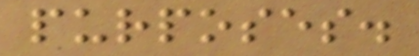purposes.
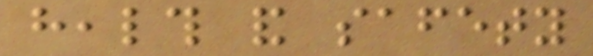health and safety
